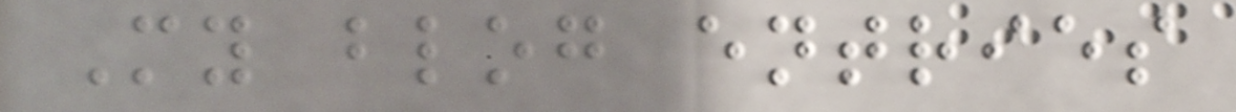My blog entries
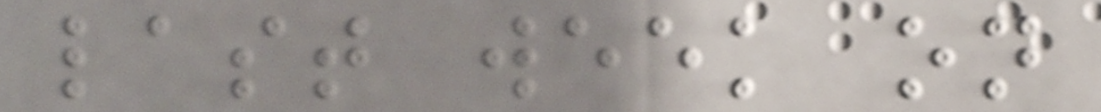last week on
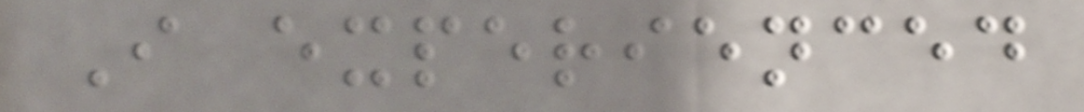I experienced
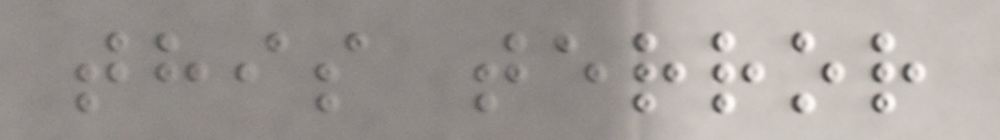this terror
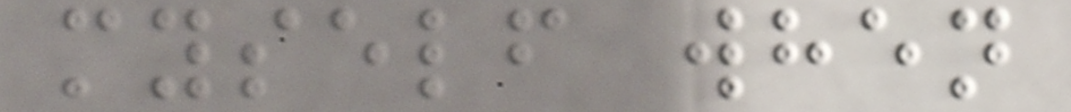myself when
